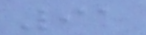91
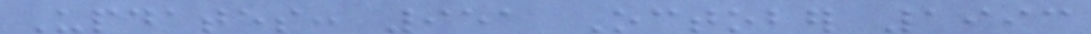Updates: 951 October 1993
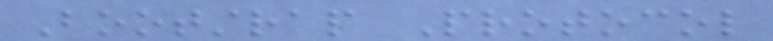Bootstrap Protocol
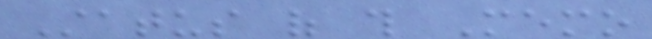Status of this Memo
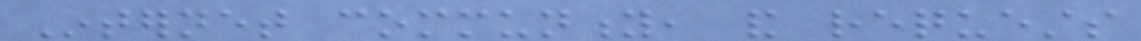Internet community, and requests
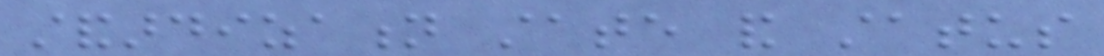standardization state and status
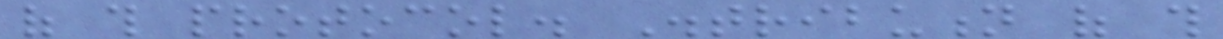of this protocol. Distribution of this
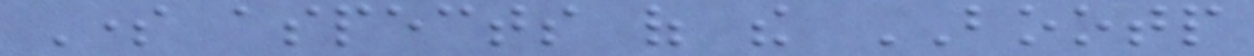Some aspects of the BOOTP
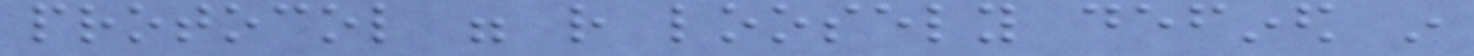protocol were rather loosely defined in
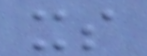its
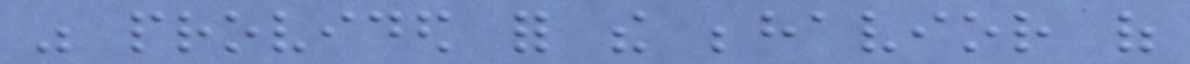was provided for the behavior of
